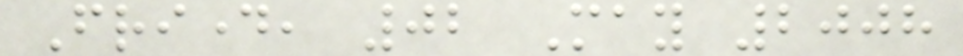Friday, 02 May 2008
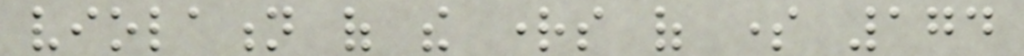violation of the rights of some 174
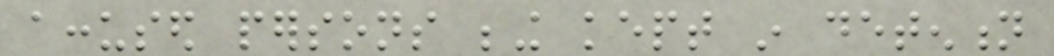accused persons being kept in detention
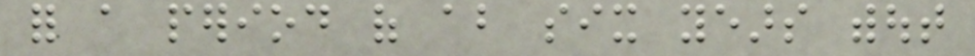for a period of about six years without
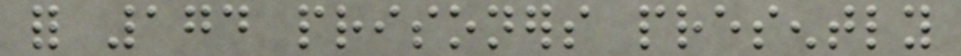for 174 prisoners presently
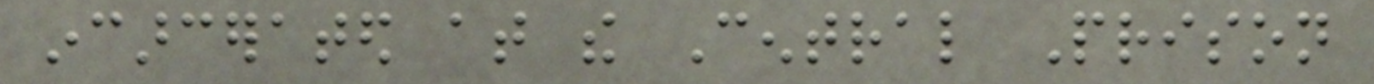incarcerated at the Central Prison
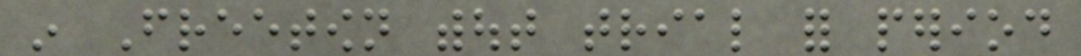in Freetown without trial for period
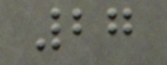27
